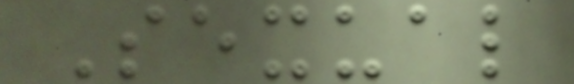Sexual
